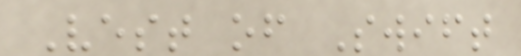Vest of Swift
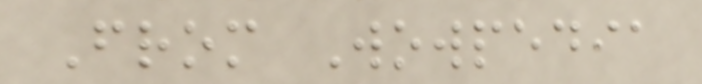From Wowpedia
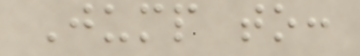Jump to:
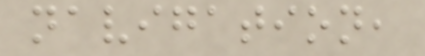navigation,
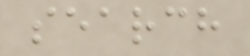search
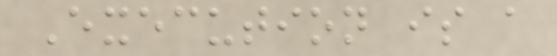Execution is a
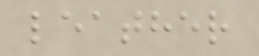leather
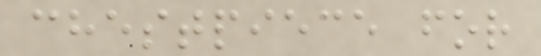chestpiece for
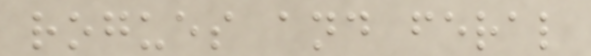rogues and feral
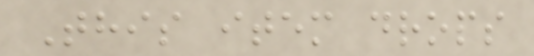This item drops
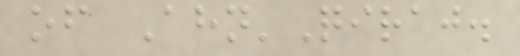of Ahn'Qiraj.
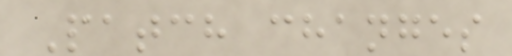Patch changes
